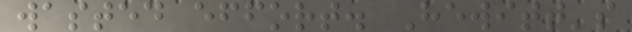wasted effort. Hewitt's
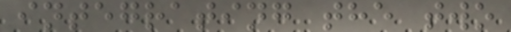integrating the two
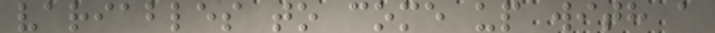variables to come up with a
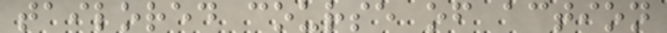tailored course of action
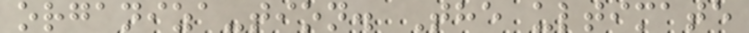organiza-tion. The ultimate
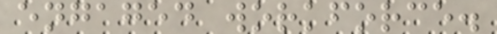engaged workforce.
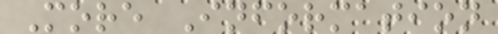More Information
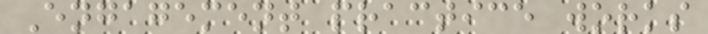Engagement practice works
